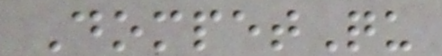DompetQu
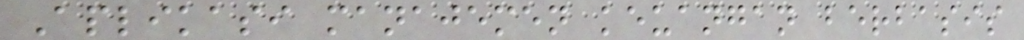Aplikasi manajemen keuangan berbasis
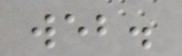web.
